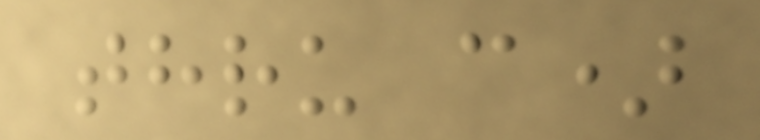thru c)
